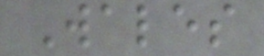Wales
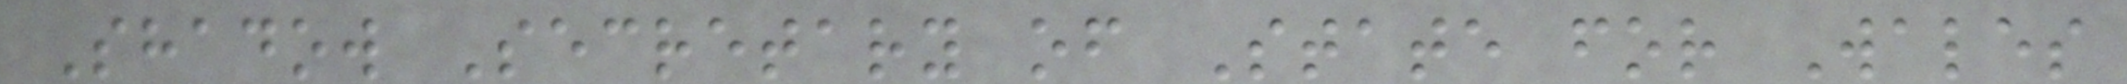Shadow Secretary of State for Wales
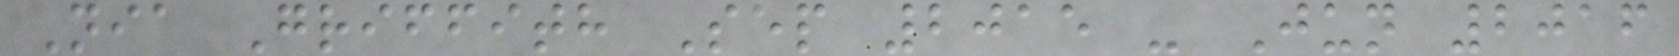Nia Griffith Sep 2015 - Jun 2016
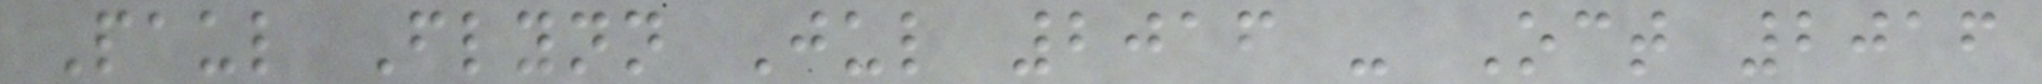Paul Flynn Jul 2016 - Oct 2016
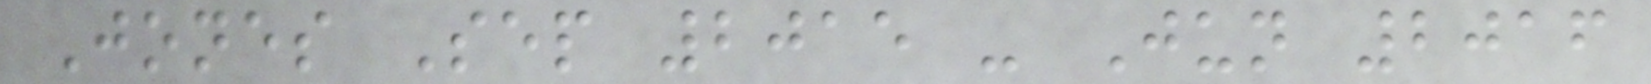Jones Sep 2015 - Jun 2016
